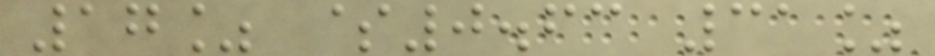17% $0.63 31%
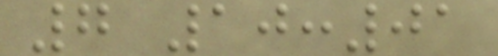7 10:01
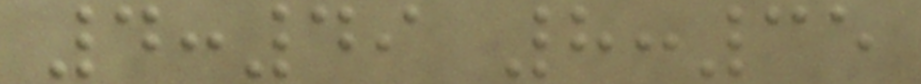4:49 8:35
